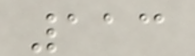113
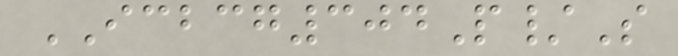ICBCG304P/S
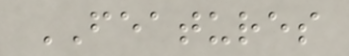FEATURES
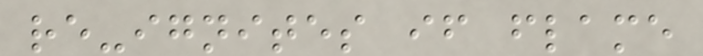re-ignites if flame
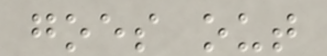goes out
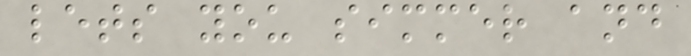lets you simmer and
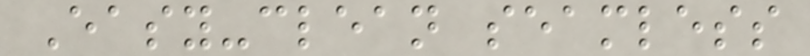Easy-clean seamless
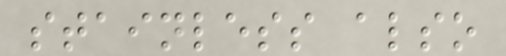stainless also
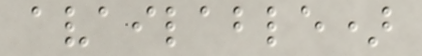available)
